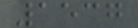1537
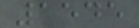1545
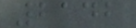2142
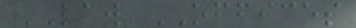LAW OFFICES
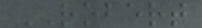ROBERT
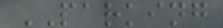PARKING
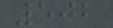502
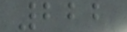222
